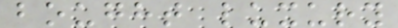bought luxury
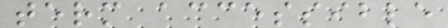term accessible
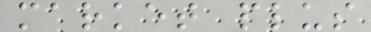market plus
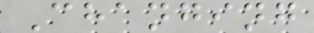Changing
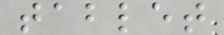tablet
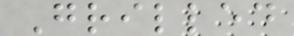Grilled
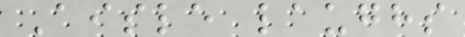Aisle laughs
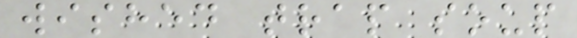wished trap soup
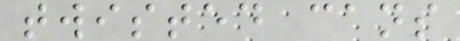twisted cans
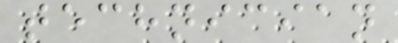technician
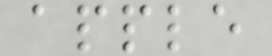apple
